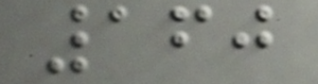160
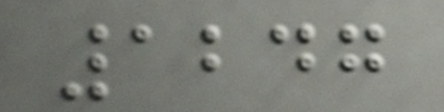1247
